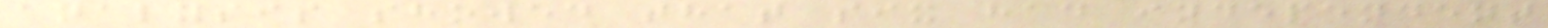analysis showed that six had independent
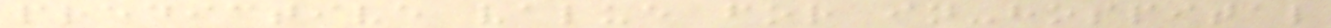predictive value for in-hospital
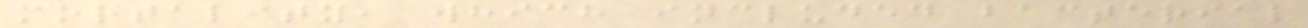mortality, which included bacterial
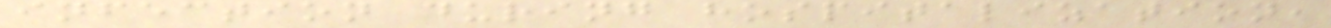infection during hospitalization,
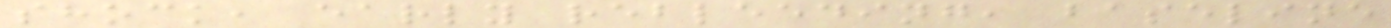shock, early rebleeding, baseline
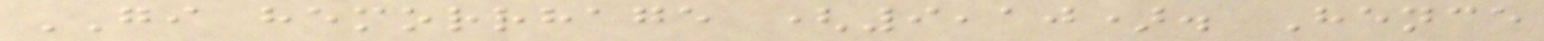GI hemorrhage (9,10). Hence
